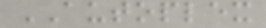AUTOPLEX
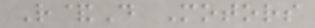R&D Motors
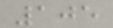105
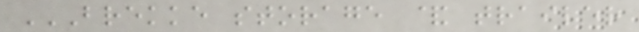BREKKE STORAGE & TRAILER
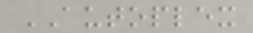AUTOPLEX
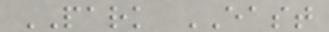PARK EAST
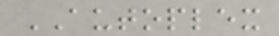AUTOPLEX
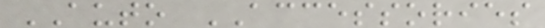AUTO ACCESSORIES
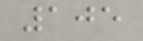105
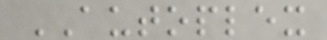AUTOPLEX
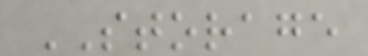STORAGE
